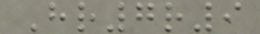Hr7r9
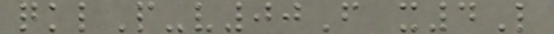qklP-v00F x4L
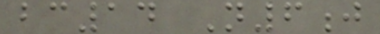bc14 N6j
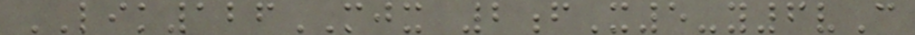LIK126MJX 2fX5-y6vC
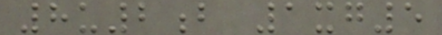8u2b 1xg5
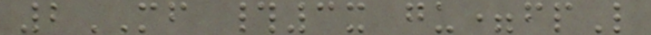2MF #3x gu=fpL
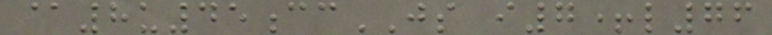@8u45ccJS i7+l76
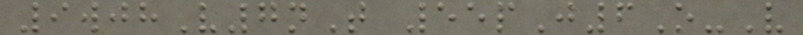9wjhV7nT 55pJ6O-V
